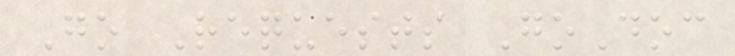Go Requests GoDoc
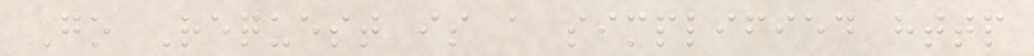Go Request is a simplified http
